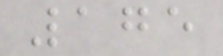175
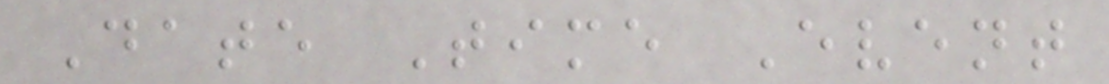Date Time Event
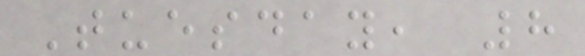Tuesday, 8
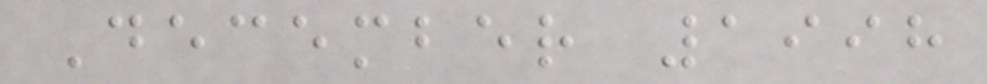December 1998
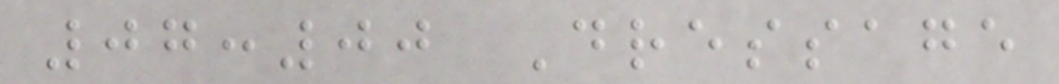07:00 Dressage
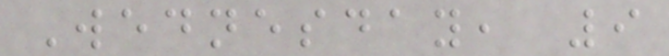Wednesday, 9
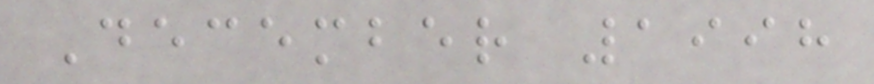December 1998
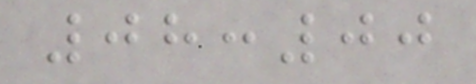08:00
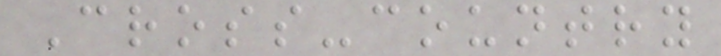Cross-country
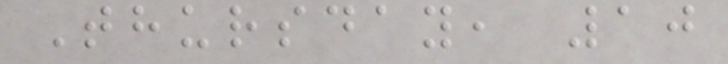Thursday, 10
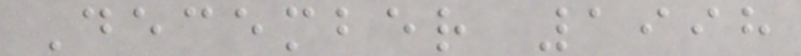December 1998
